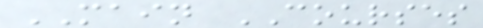MAIN COURSES
